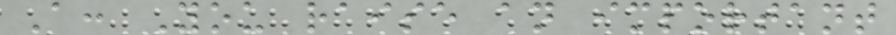A: You raise an important
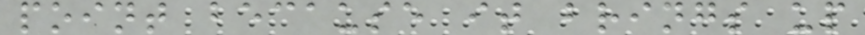point because it brings up
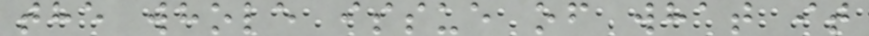the whole issue of what it
